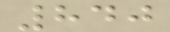840
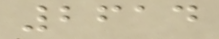2614
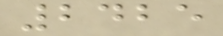2425
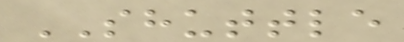SHUTTLE
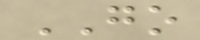GO
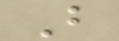B
